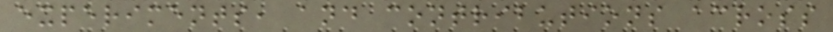experiments, and contributions across
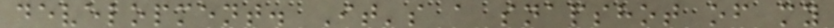development. It's a snapshot of my
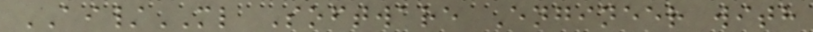AI/ML Software Engineer with
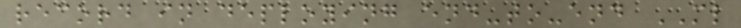record in deploying end-to-end ML
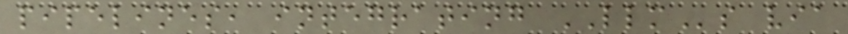pipelines, integrating LLMs via
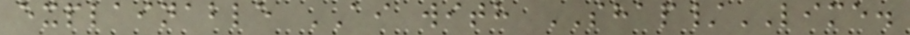explainable AI with SHAP/LIME.
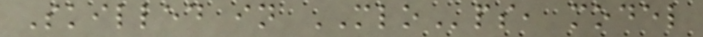Skilled in MLOps, model
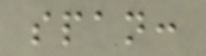span:
